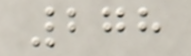278
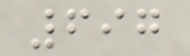697
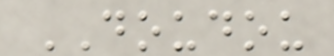DOUDOU
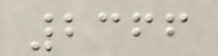2366
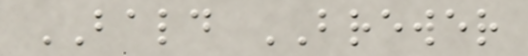BALD BREWER
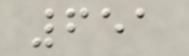651
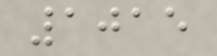1015
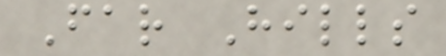Far Hills
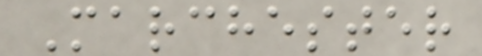Marchester
